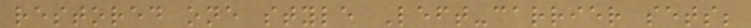restored one style Left-carrier sets;
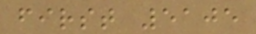first 5105
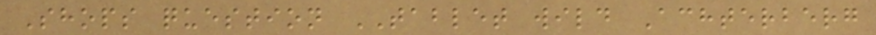Shops question TABLET wild Achterberg
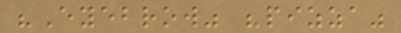"Eyebrow" "pizza"
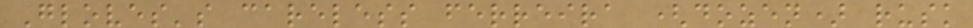Gloves's careless ferreira (dozen) rusk
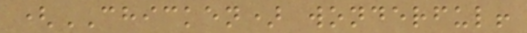(CHICKEN) wonderful!
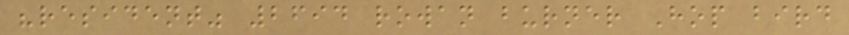"resident" 2694 rowan burner Hop bird
